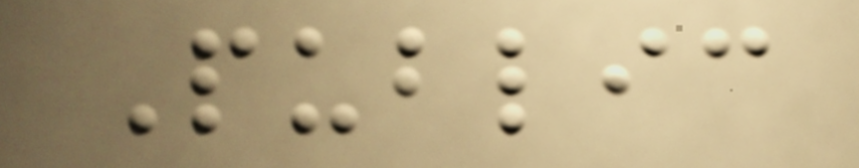Public
